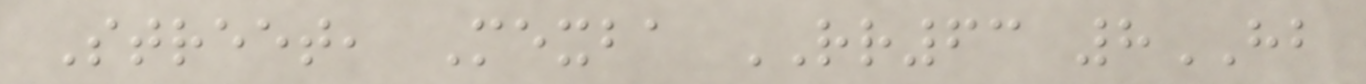Street, Mexba RR63 8HB
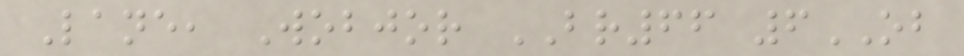Lane, Wobjor BR66 6OB
